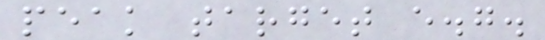peak target e.g.
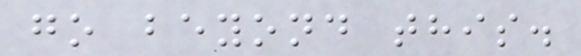go beyond this.
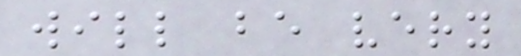will be very
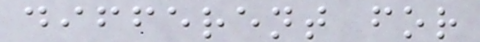different for
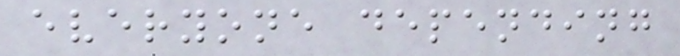everyone depending
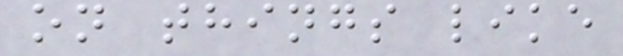on things like
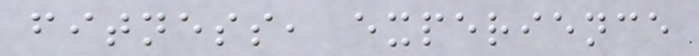fitness, experience
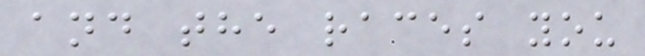and the races you
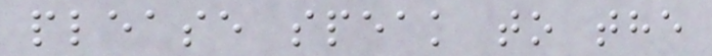please speak to the
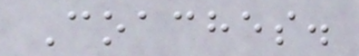Coaches.
